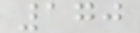170
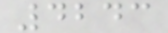4243
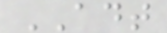ADT
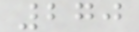270
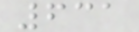631
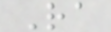Ra
